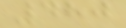480
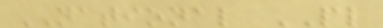NATIONAL PL
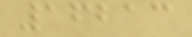16213
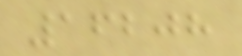16208
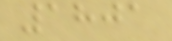1801
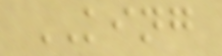KING
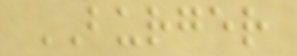BURGER
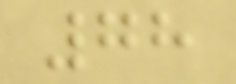78
